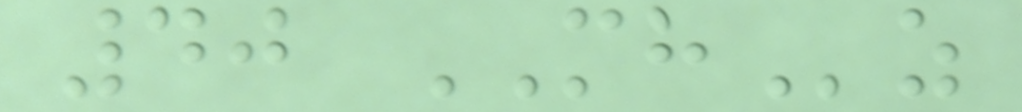40 MHz
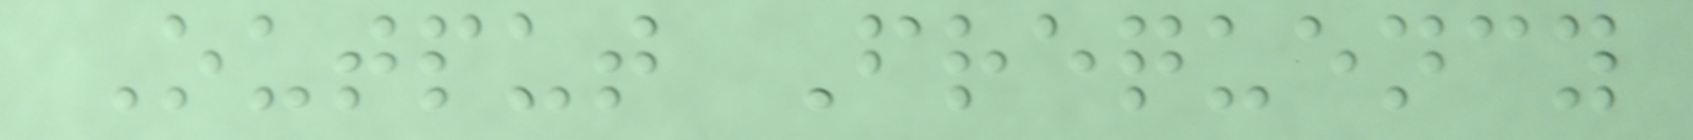Output Frequency
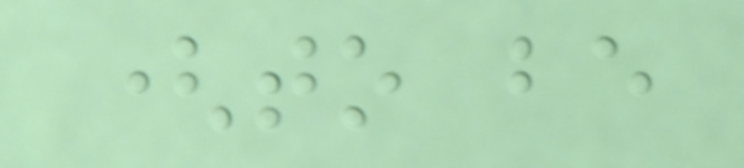(to be
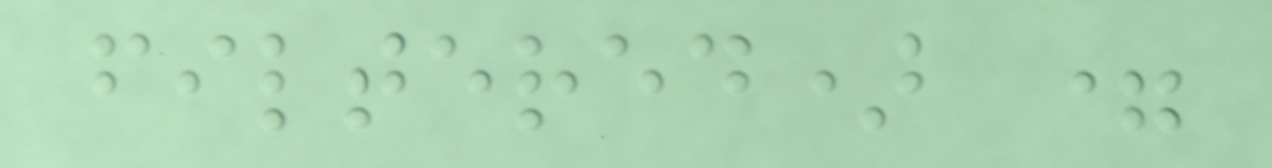filtered) =
